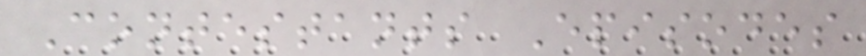Contestants Episodes
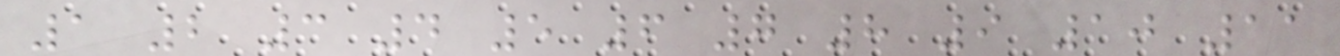1 2 3 4 5 6 7 8 9 10 11
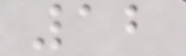12
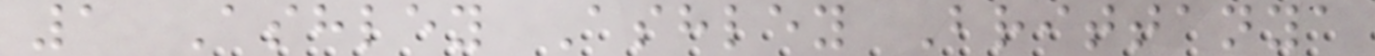1 Ashley Ashley Brittanya
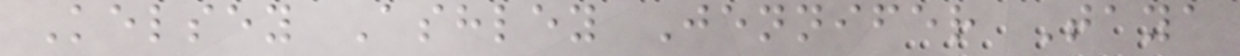Kelsey Ashley Jennifer Taya
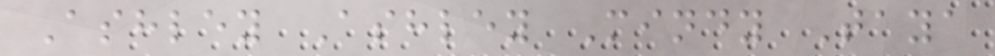Ashley Ashley Mindy Taya
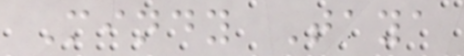Mindy Taya
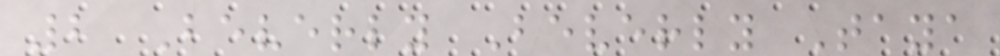2 Beverly Beverly Taya
